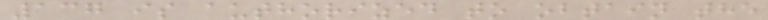137 is authorized to obtain the
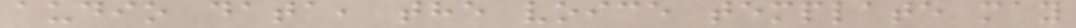audio data, the voice template may
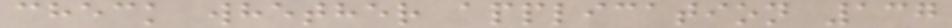check whether application 137
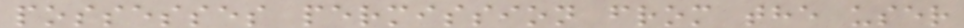possesses permission from the user
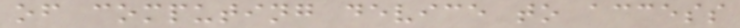of computing device to access
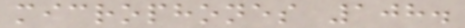microphones 108.
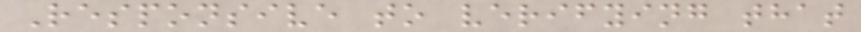Responsive to verifying that
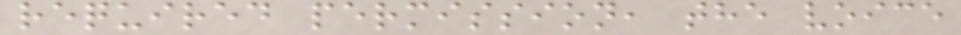required permission, the voice
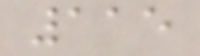115
